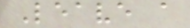Leave a
